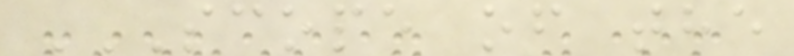SCOPE OF THE
